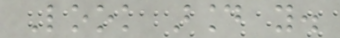Look around you.
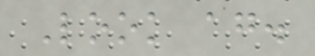Look again.
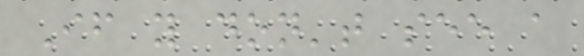If you don't see a
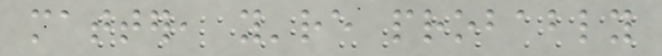matter, you're probably
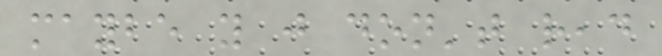maybe you just don't read
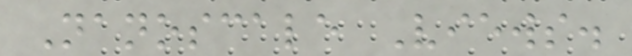Nanoscale Views.
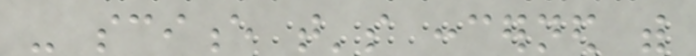- science that's concerned with
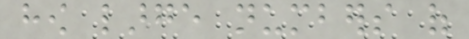how large numbers of
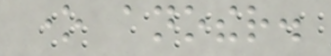one another.
